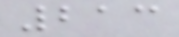213
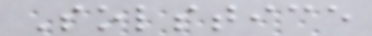Solstice
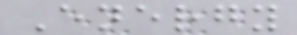Energy
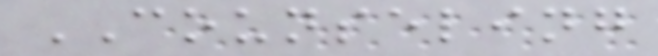COUNSELING
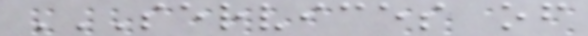SERVICES OF
